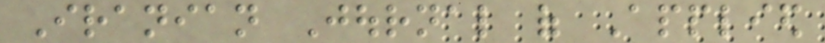Iranian Journal of Applied
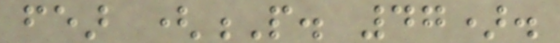fear (P. 47).
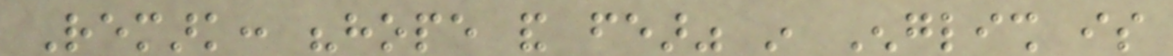Remark: "hope and fear" in English is
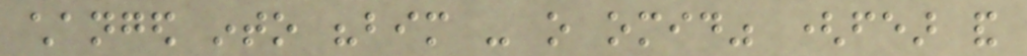changed into "bim - o omid" (fear and
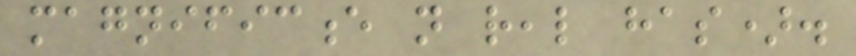magnificence not real has).
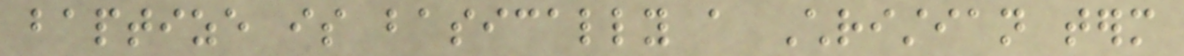baptize is basically a Christian term
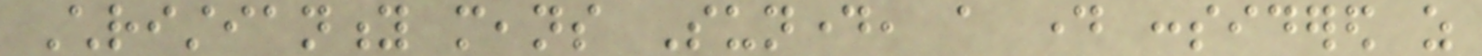Christianity means Sunday, a day considered as
